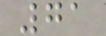71
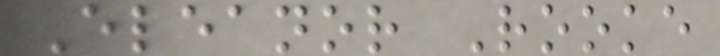Eleanor Rooke
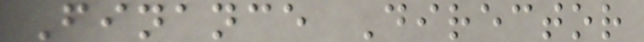Finance Director
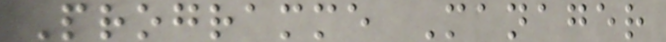Programme Manager
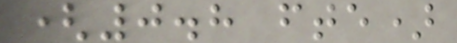(0.8 fte)
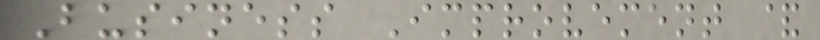Business Improvement &
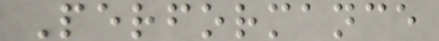Performance
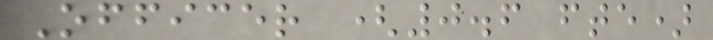Officer (0.6 fte)
